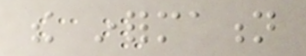the information
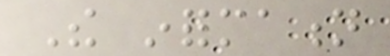The information
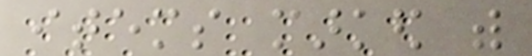items marked with
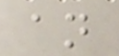an
